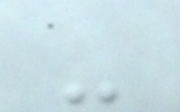-
